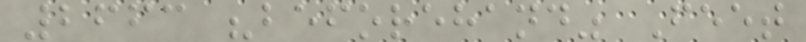2663 "beforehand" Feet
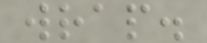wrap.
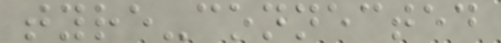tyre-connected
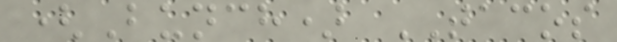(Bunch) TACOS
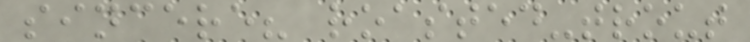sincere? roasted-trout
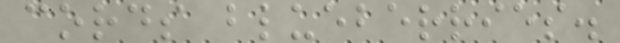cords blueberries.
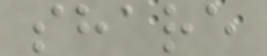share
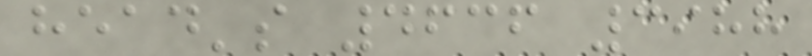head's 4636 3988
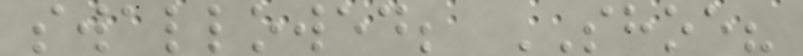swallowed; SHOE?
